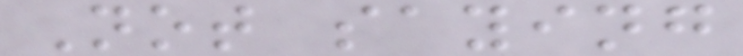Not saying
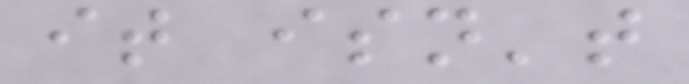it isn't
